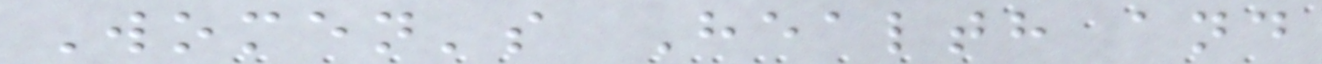Women's Health and
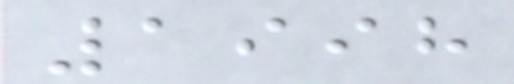1998
